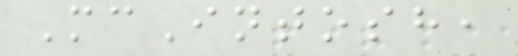McIntosh,
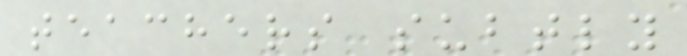teachers subtly
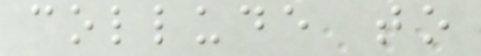collude to
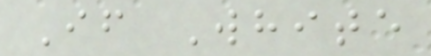If White
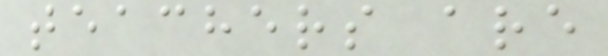teachers are
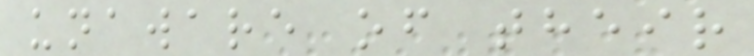unaware of their
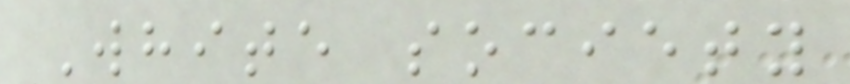White society
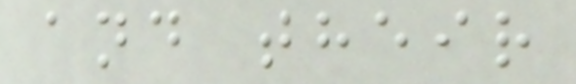and their
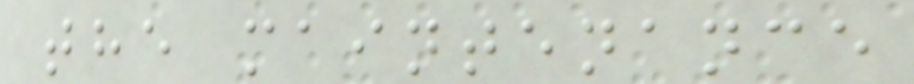the maintenance
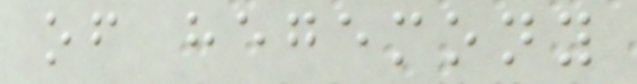of hegemony
